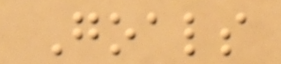Goals
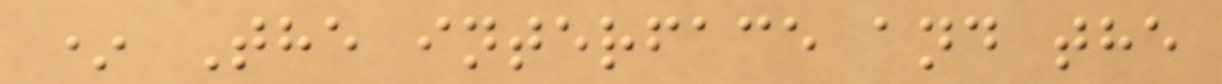* The interface and the
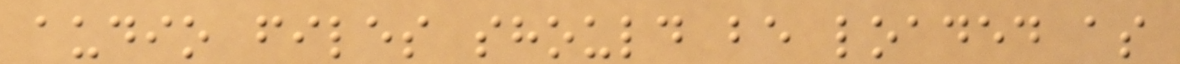audio files should be loaded as
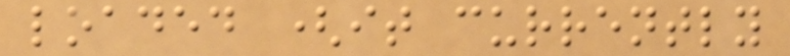loaded (it currently
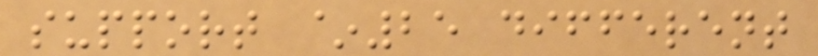support ~25 different
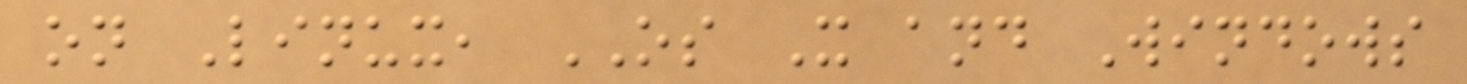on Linux, OS X and Windows
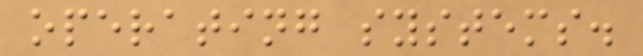operating systems.
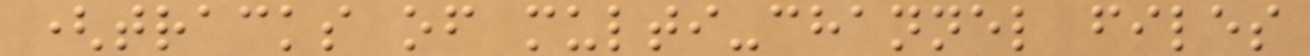(tracks of multi-channel files
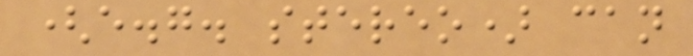(e.g. stereo) can
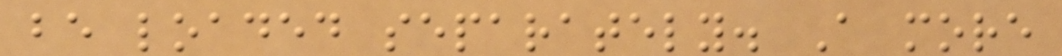be loaded separately. A more
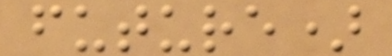future)
